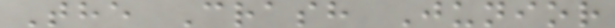The Crash Junior
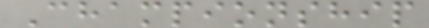Championship
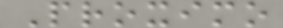Proximo
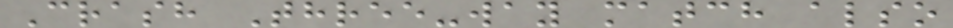Crash Three-way match also
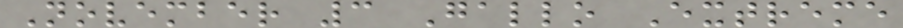November 3 Gallo Extreme
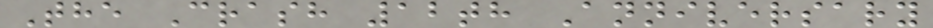The Crash 12th Anniversary
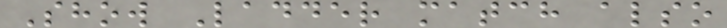Show Ladder match also
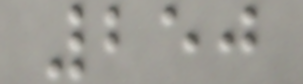250
